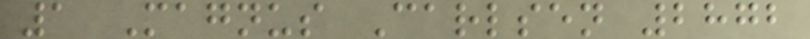1 Magnus Carlsen 2872
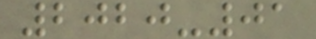2020-01
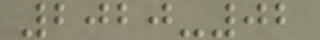2020-02
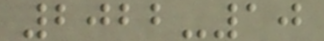2022-10
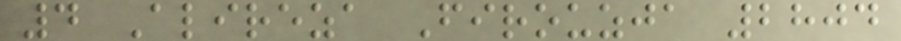4 Alireza Firouzja 2804
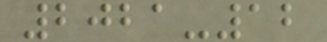2021-12
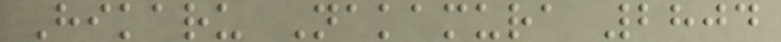Hikaru Nakamura 2804
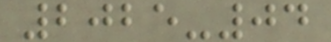2025-04
